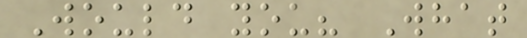Would you? What
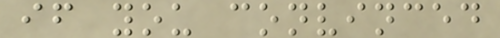if you convinced
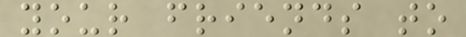your friends to
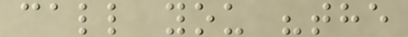call you "the
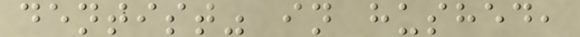dentist" in hushed,
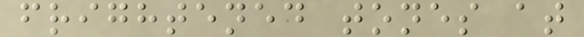frightened tones at
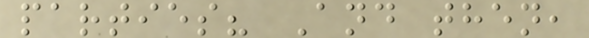parties? And then,
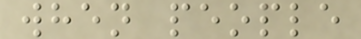when people
